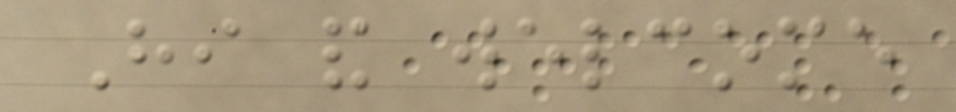Hi and welcome
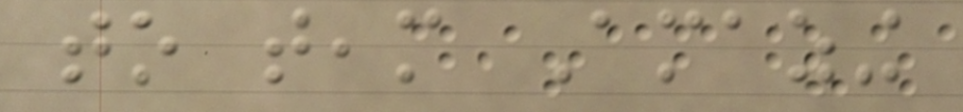to team Amazing
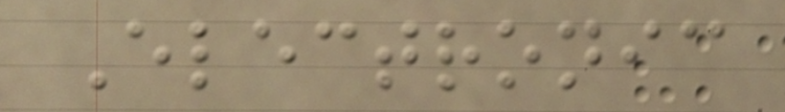Electronic
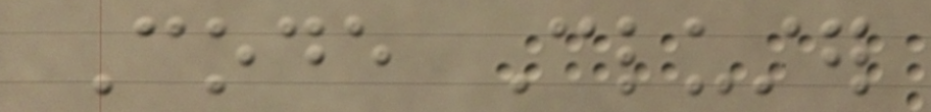Code Cluster
